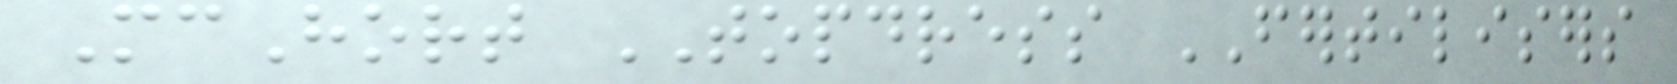McHort TOPDRESS FERTILISERS
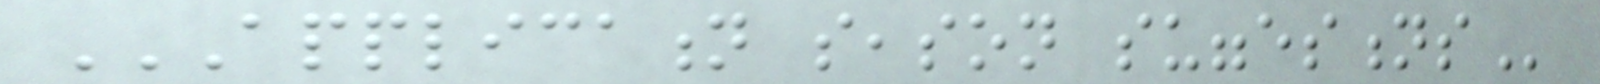APPLICATION SEASON SUGGESTIONS
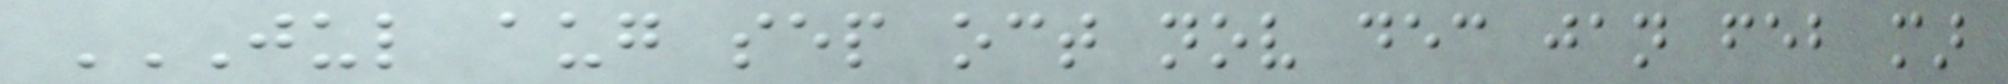JUL AUG SEP OCT NOV DEC JAN FEB MAR
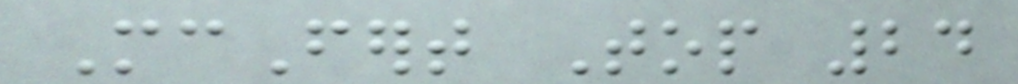McFert Top 24
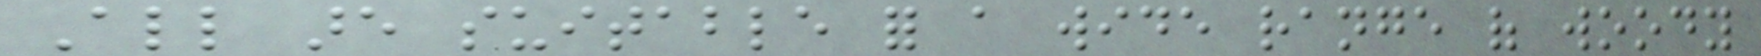All are suitable for a wide range of woody
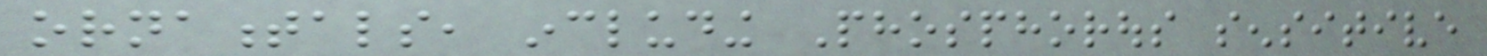ornamentals, including Phosphorous sensitive
